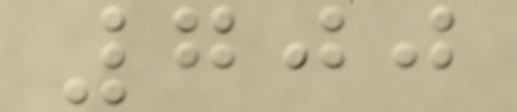700
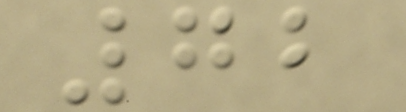72
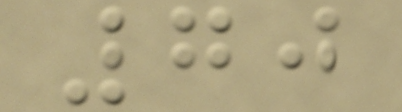70
